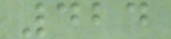424
